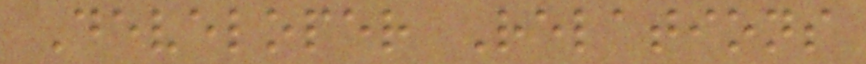Developer Relations
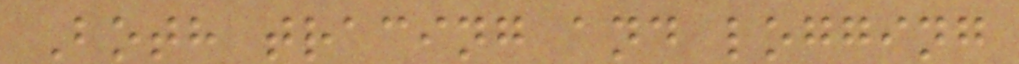Both tracing and logging
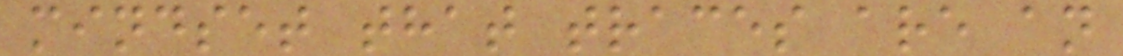mindset that traces are an
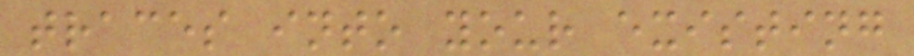traces into your existing
